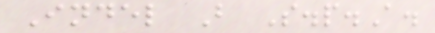Indel B S.p.A.
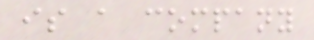is a company
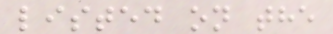listed on the
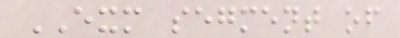EXM segment of
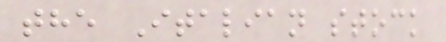the Italian stock
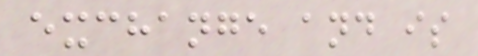exchange and is
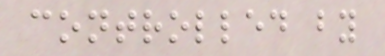controlled by
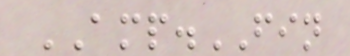AMP.FIN
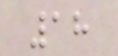18
